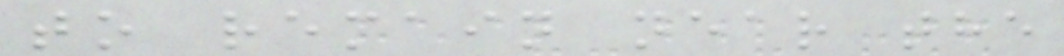to remain near the
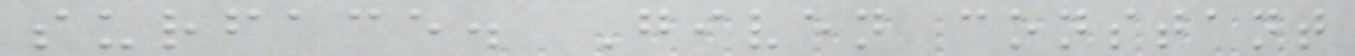surface. Given constant
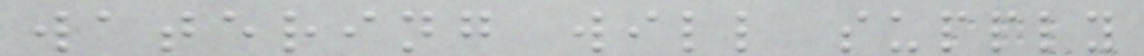watering will supply
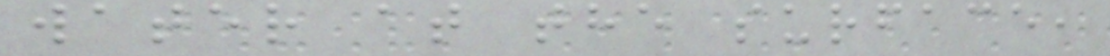water at the surface,
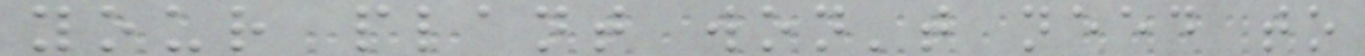your plant won't need to
